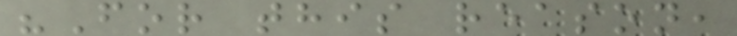"For this reason,
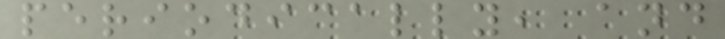periodically, and
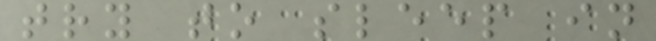try to sleep in
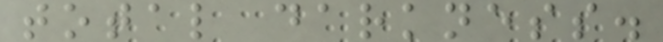total darkness.
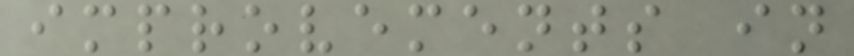improvements in
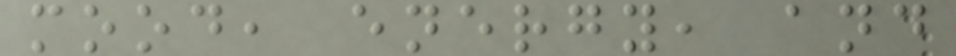mood, energy, and
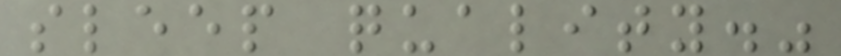sleep quality."
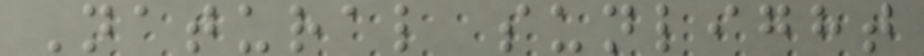Natural sunlight
